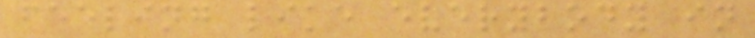feeling like everybody in
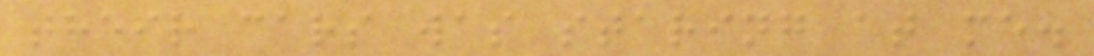their cars was staring at me.
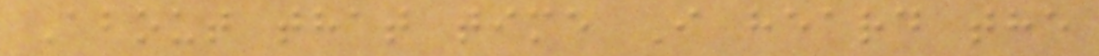About that time I heard the
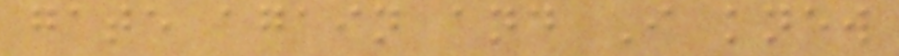gate again and I knew
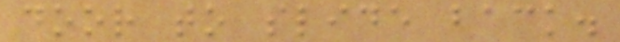door to slide back.
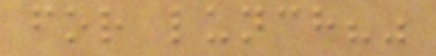for lunch?"
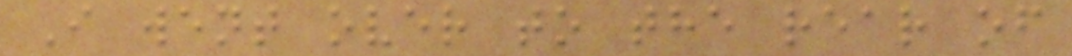I went over to the rear of
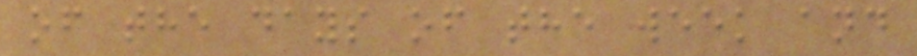of the days of the week and
